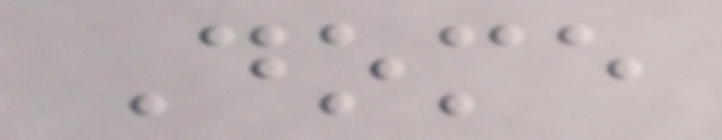Dome
